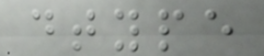dtype
